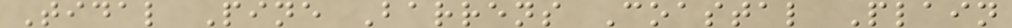Tidal Pine Barrens Coastal Plain
